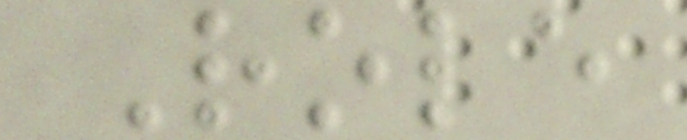Role
